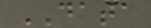DATA
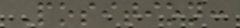Position:
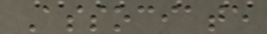Associate
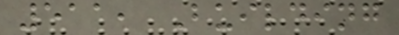511, Building
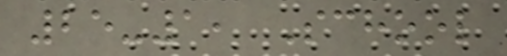25-1, School
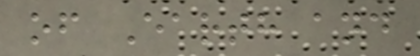of Earth and
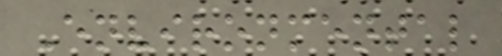Environmental
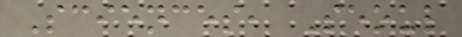Sciences, Seoul
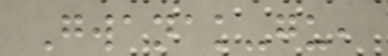Gwanak-gu,
